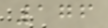176
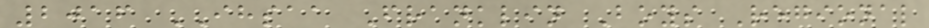2016 IHSAA Franklin Boys Regional
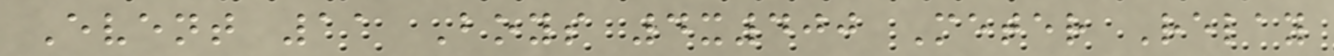Event 11 Boys 4x400 Meter Relay
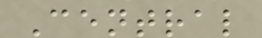Central
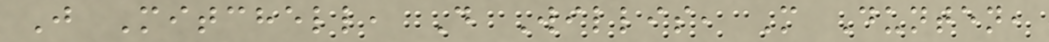J Mitchell, D Willis, M Dunten,
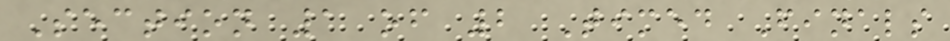Section 1 of 2 Timed Finals
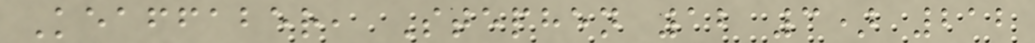Keaffaber, Stephen 12 3) 212
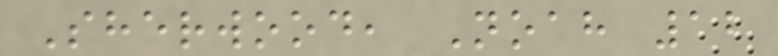Sherwood, Noah 12
